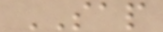SAP
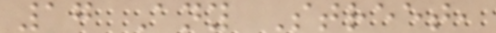17 Any Street,
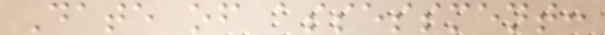Date of assessment:
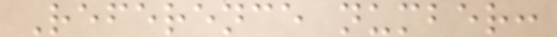Reference number:
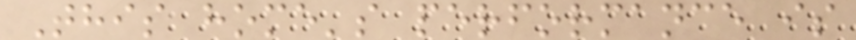This home's performance is
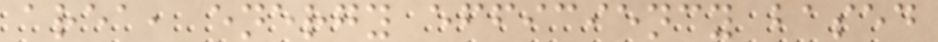area, energy efficiency based
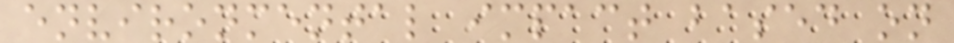environmental impact based on
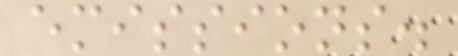emissions.
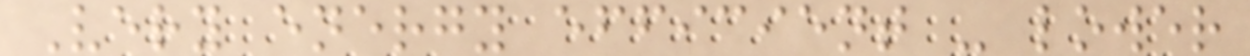Very energy efficient - lower
